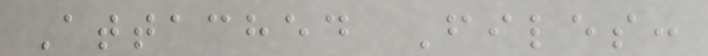Attached Files:
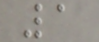1
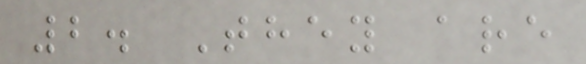2. They are
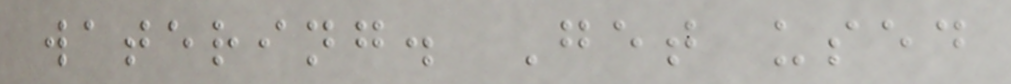watering. Get used
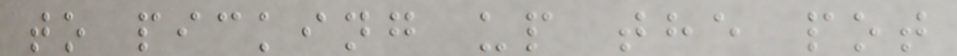to picking up the pot
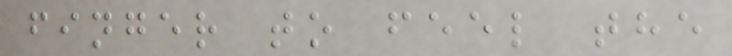finger to feel the
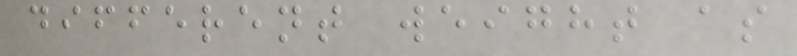different weight as
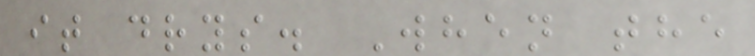it drys. When the
